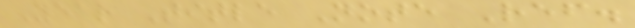Year Title Note Ref.
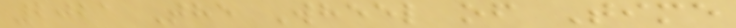2021 The Wheel of Time
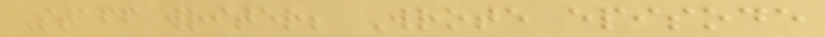Staff writer; Wrote episode
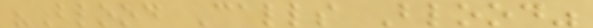"Blood Calls Blood"
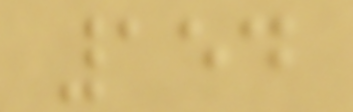154
